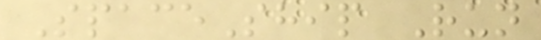SpaceShip Run
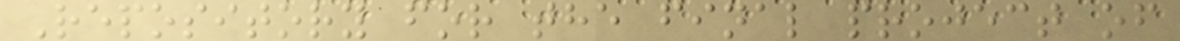Repository for the final project of
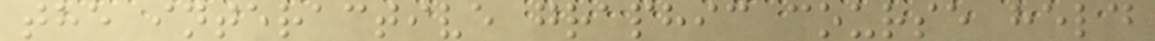the interactive graphic course held
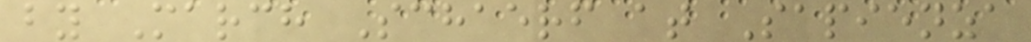by March Schaerf at Sapienza
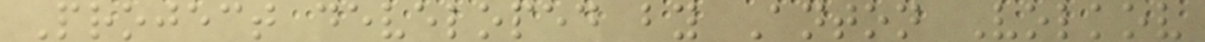Project developed by Anton Volkov
